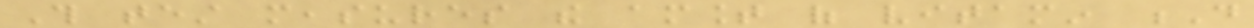This test measures the amount of vitamin D
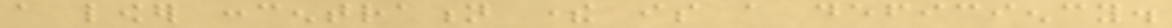a lower concentration there is a deficiency.
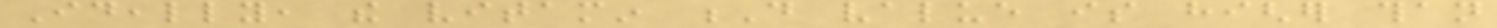Ideally, the vitamin D value is higher than
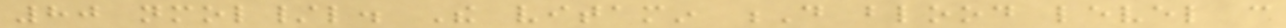80 nmol/l. The vitamin D blood level can
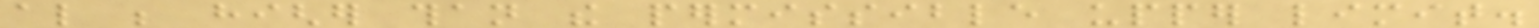also be higher than the permissible upper limit.
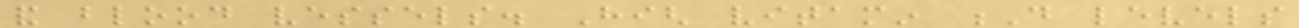and blood vessels. High vitamin D levels
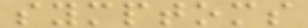symptoms
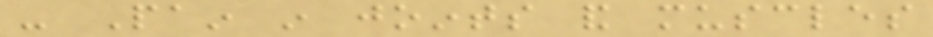- Pain in joints and muscles
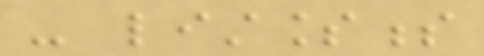- listlessness
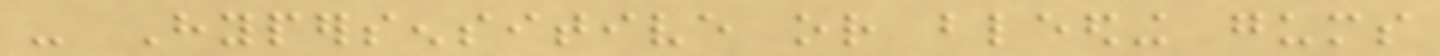- Hypersensitive or bleeding gums
